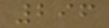296
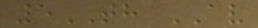5TH AV
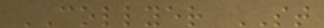COLLYER ST
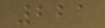221
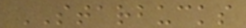STARBUCKS
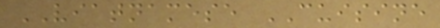VIATNAMESE CUISINE
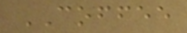COFFEE
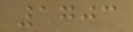1703
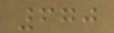670
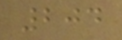204
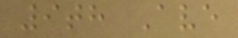9th Ave
